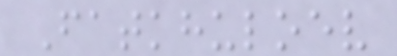Fatkhuloev
